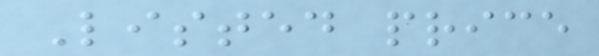Listed price
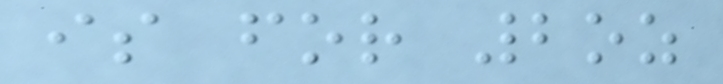is for 2oz
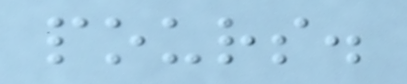pours.
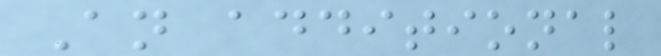An additional
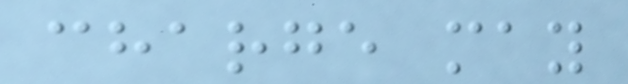charge may
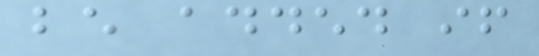be added if
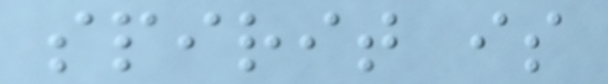spirit is
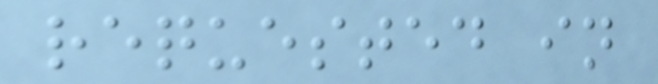requested in
